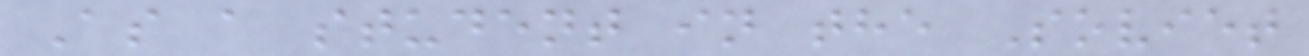As a student in the Soviet
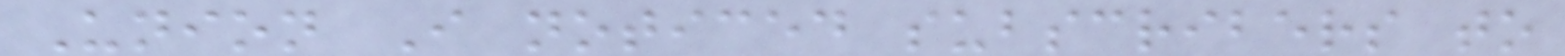Union I noticed subscribers to
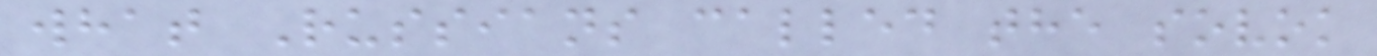what Russians called the sovok
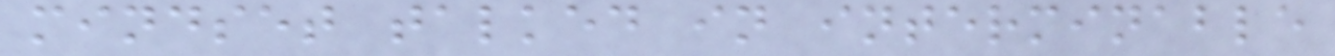mindset talked in interminable
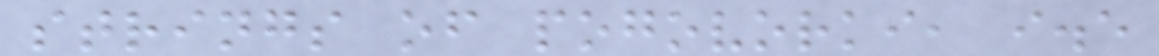strings of pogovorki, i.e
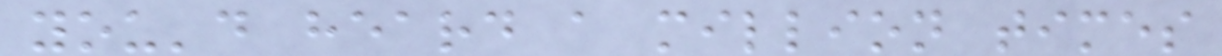you'd heard a million times
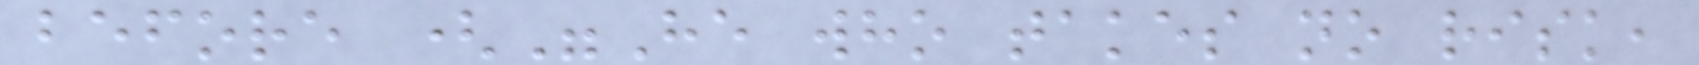before ("He who takes no risk,
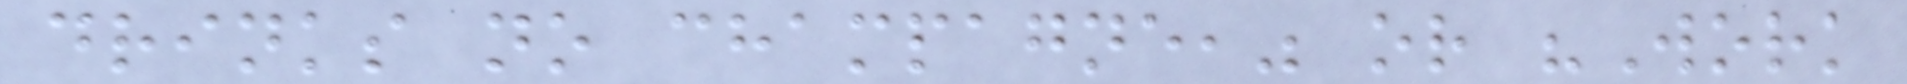drinks no champagne," or "Work
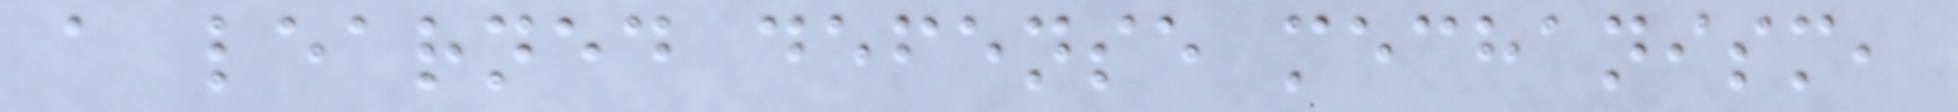a learned defense mechanism,
